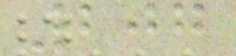207
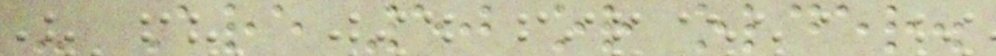- Are 50 or older.
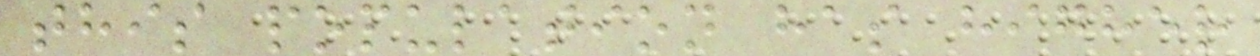this population has higher
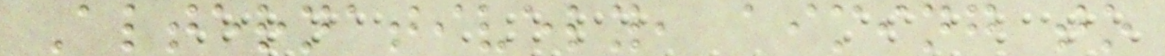Alternatively, aiming to
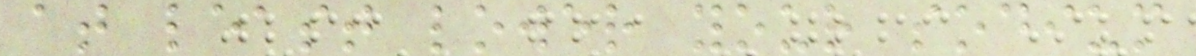at least lower your sodium
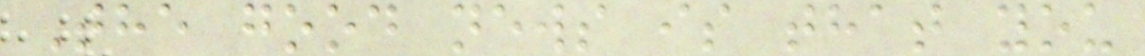The good news is that you
